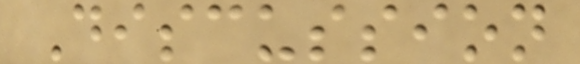Discussion
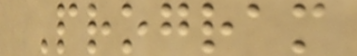Program
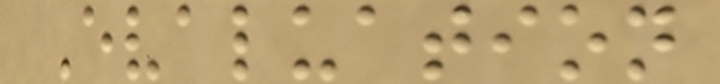Evaluation
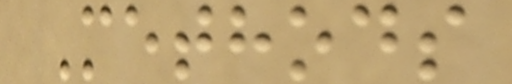Methods
